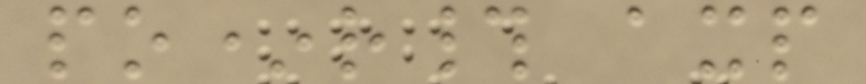po*r# axp
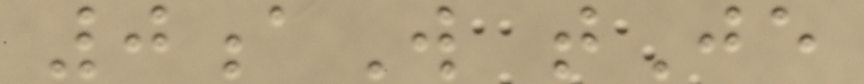0aW tJe
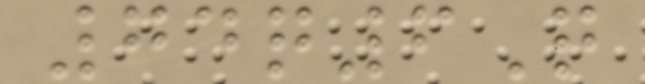74q6Q
